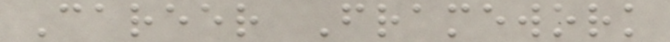Career Framework
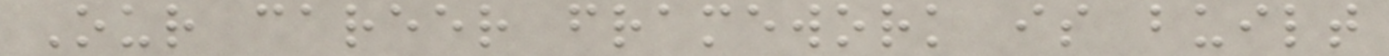Our career framework is built
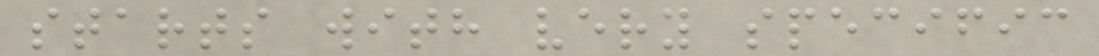starts with very specific
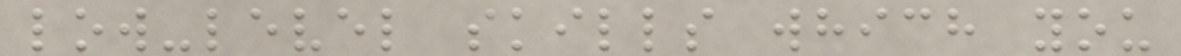low-level skills which you
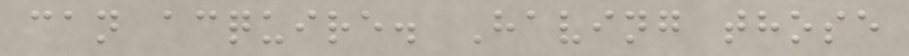can acquire. Having those
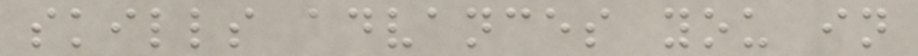skills advances you in
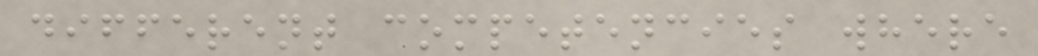different competencies where
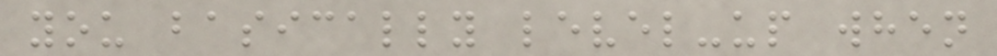you basically level-up when
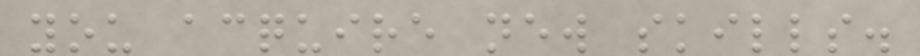you acquire new skills.
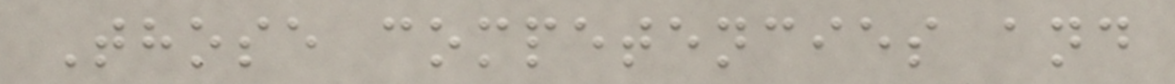Those competencies and
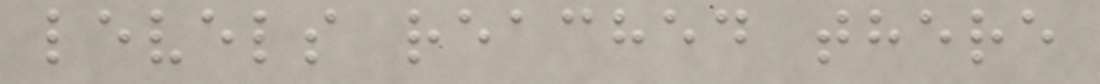levels reached there
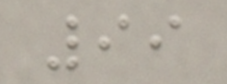99
